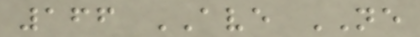166 AVE NE
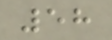58
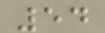54
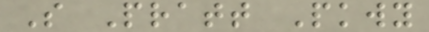S Pratt Pkwy
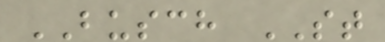BUSCH ST
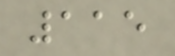115
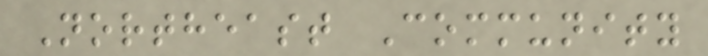Northeast Community
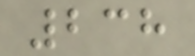238
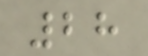28
